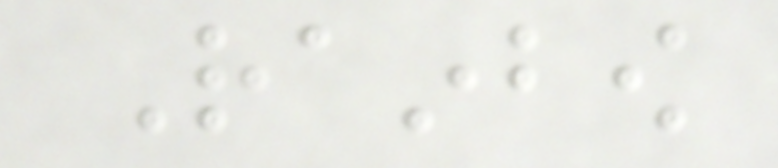Rainbow
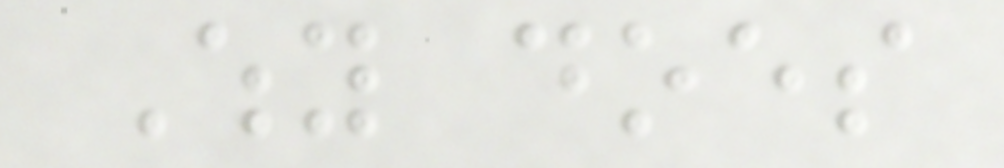Why does
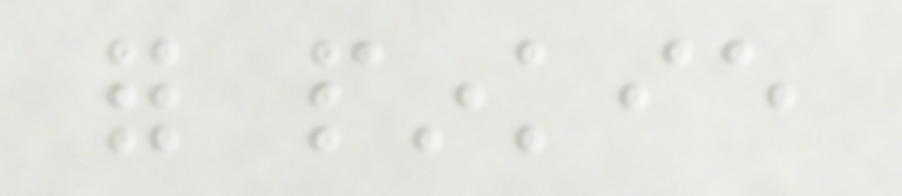for pinkie
